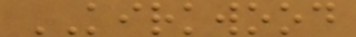KIRKWOOD
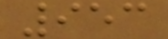953
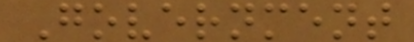Government
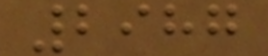2987
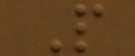P
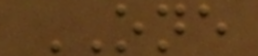ONE
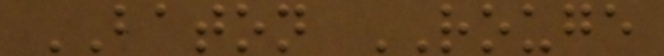BATON ROUGE
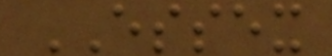ESSEX
